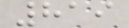819
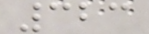323
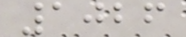1026
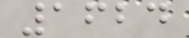1624
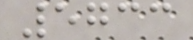5733
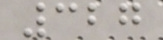327
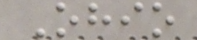Ohio
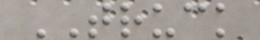TRUCK
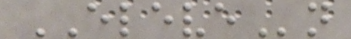ELEVEn
